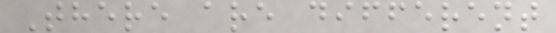There are different
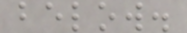below.
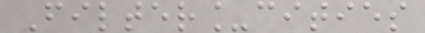Filter_cities
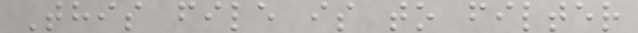This file is to filter
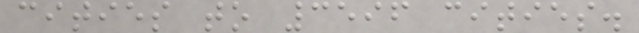cities to 3596 cities.
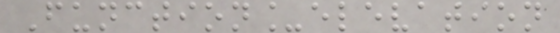Function_elevation
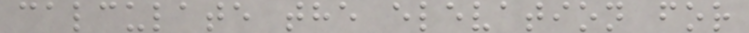calculate the elevation for
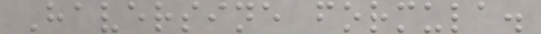Haversine formula.
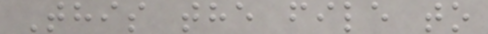This the file to
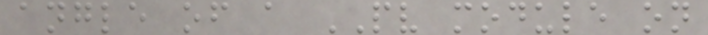angle of a PV module on
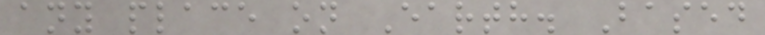any place on Earth. Based
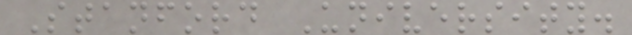Stanford University.
